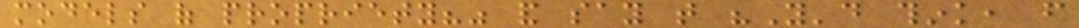models of propriety?" and say that "You'd think, from
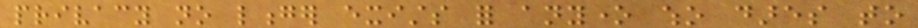privacy no longer exists for anyone who dares to
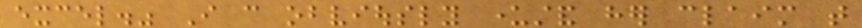excel." I can obviously understand her claim that
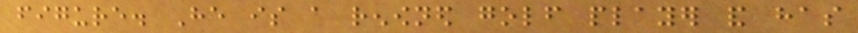figure. He is a renowned golf player and has
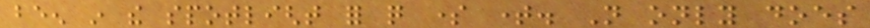been in the spotlight for quite some time. Not only does
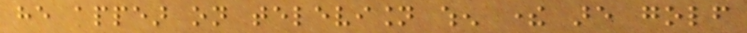he appear on television when there are golf
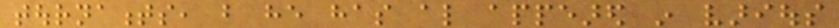tournaments, but he has also appeared in various
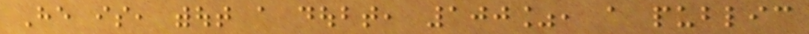He is, without a doubt, 100%, a public
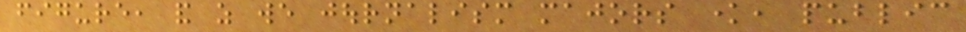figure, and as we journalism majors know, public
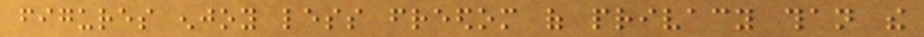figures enjoy less freedom of privacy than the
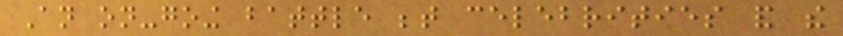An on-going battle between celebrities and the
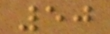50
